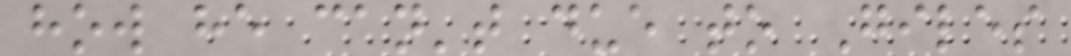how he can't due to Giles
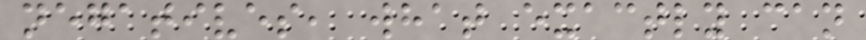negatives, what exactly can
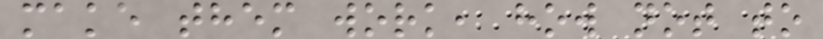make them work, how not to
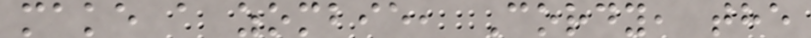make a zombie, Cordy, the
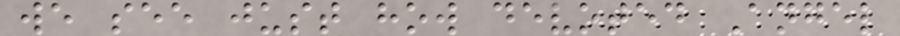we see just how devoted Angel
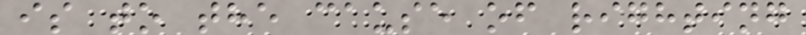is to the cause of righting
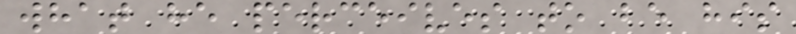what he perceives to be his
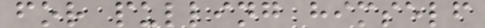for pulling himself
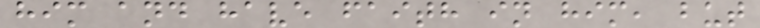him and have faith in him, but
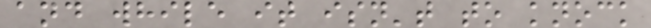and while it isn't to knock
